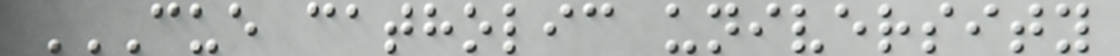CUE CATHOLIC UNIVERSITY
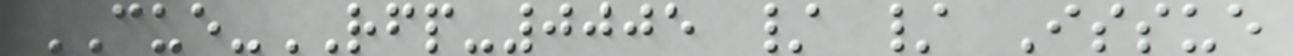CUE-RFP-0005 / / Issue
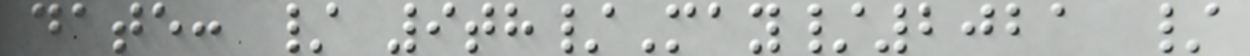date: / 9th/May/2021 /
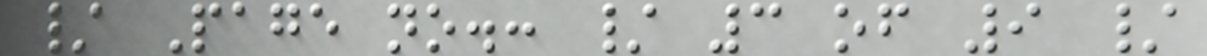/ Page no.: / 3 of 9 /
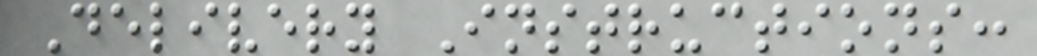Delivery Instructions:
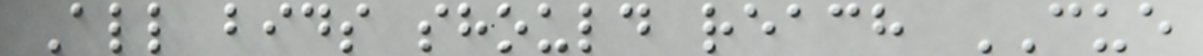All bids should reach CUE
